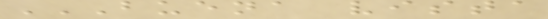BUENA VISTA
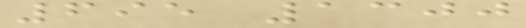695 1300
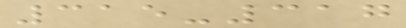315-317
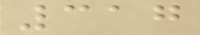317
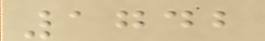1742
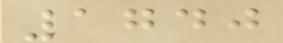1740
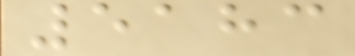5183
